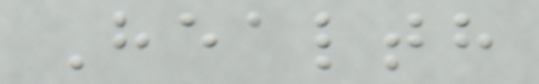Health
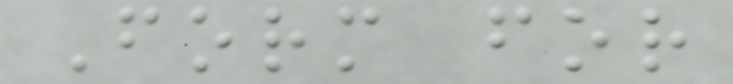Form for
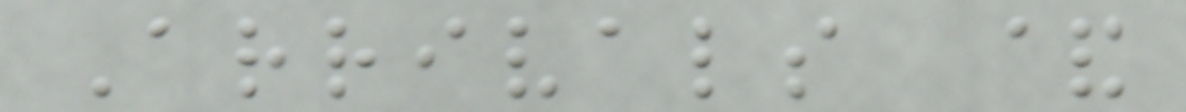Arrivals &
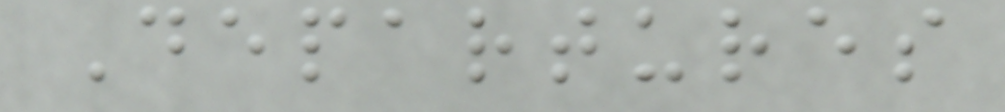Departures
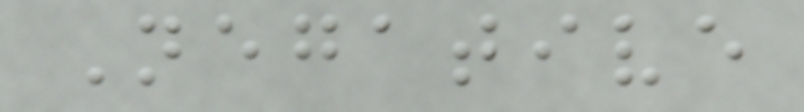Negative
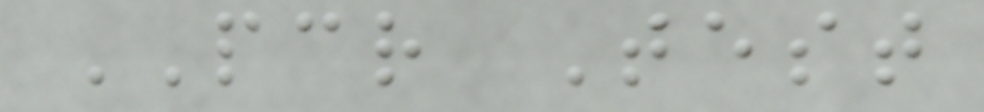PCR Test
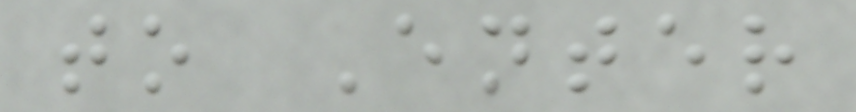to Enter
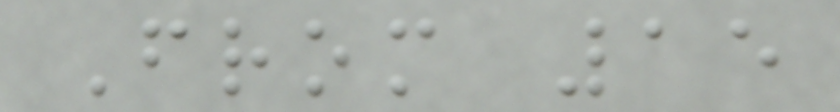From 15
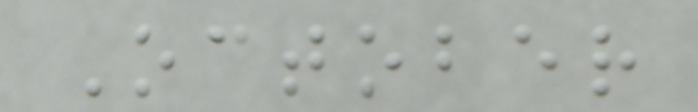October
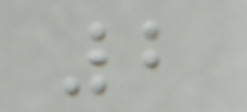2
